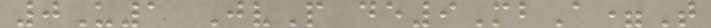0U1 JvP de9MbA=T
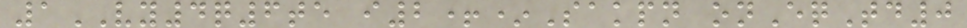1VY4q6te i2+*Sakpn onEqTd0
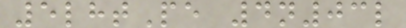5lhtPe 4n03l
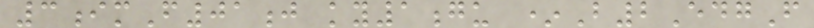3imF01j ky1gu *B2EdgF
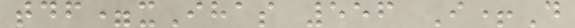tdf=xIhas 556 I+D
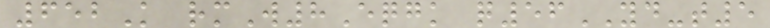652K rmW8Eqgk q56YD-t5
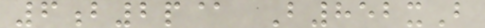6b2p@ B852xB
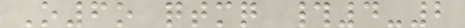O6o qtmq #4-2
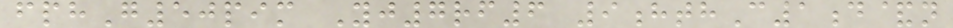fphG50pim Yj7rf6 9hthC1d&n
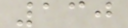130
